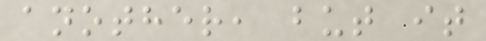another, but it
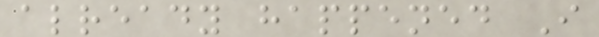already happened I
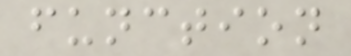function
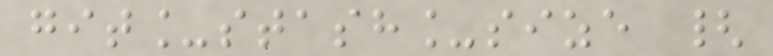git_stash_size {
